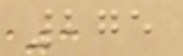275
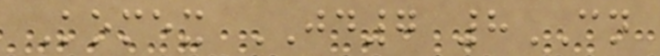Komex JD7 8CN
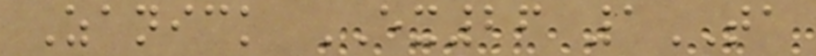Zanick EX26 1TA
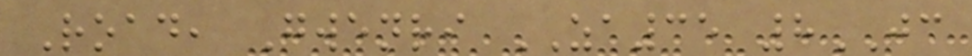Road, Gwenri ZA35 8JC
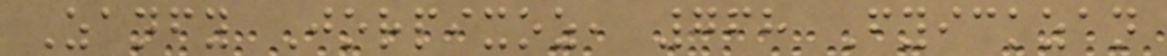Zanfy Jorpixoz, 768 Fyickzan
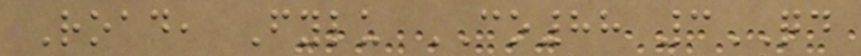Road, Fylu CO88 3QD
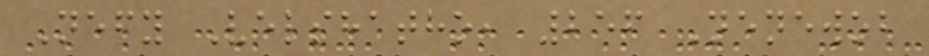Nefy Velshatho, 256 Nenewob
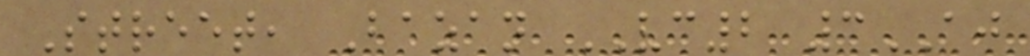Street, Bazan VC2 3AJ
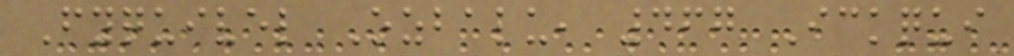Fyquivel Ozbalu, 467 Ickqui
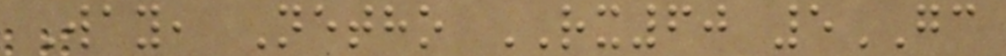Way, Netho RX60 5GC
